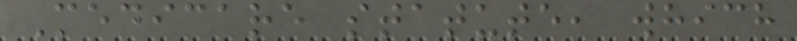Medicare statute, which
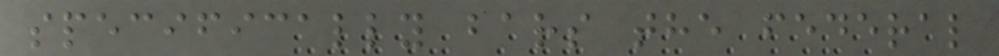specifically bars the federal
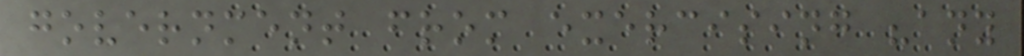government from exercising "any
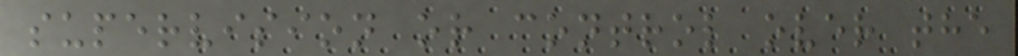supervision or control over the
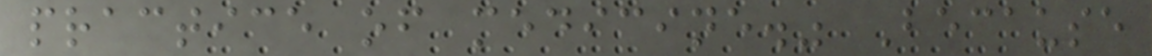practice of medicine." Because
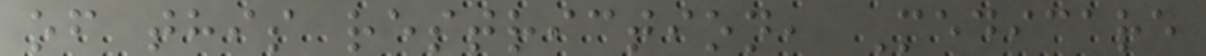of this restriction, Medicare
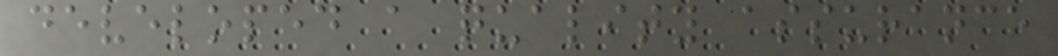developed a quality assurance
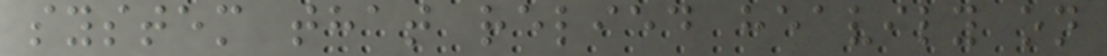system that relied heavily on
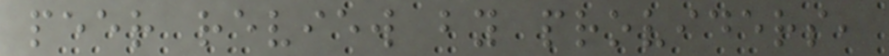peer review by providers,
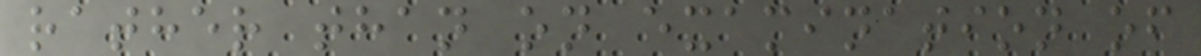rather than on examination of
